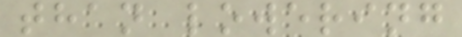than lowering
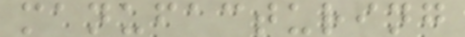manufacturing
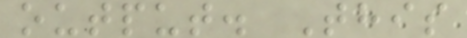output. This
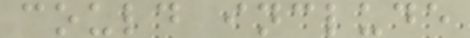could include
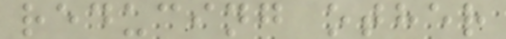reducing other
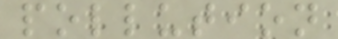pollution
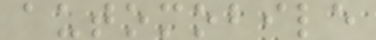automobile
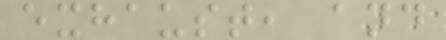exhaust, and
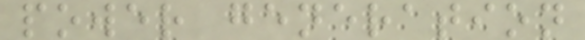power generation
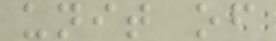unit of
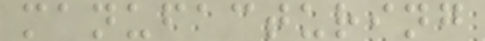manufacturing
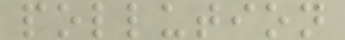pollution
